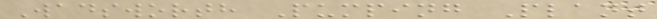Wadsworth Pumping Plant
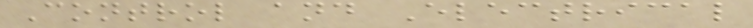Control and Electrical
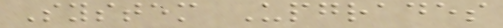System Upgrades
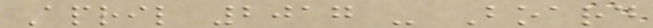April 2017 - Board
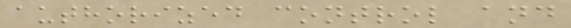authorized control and
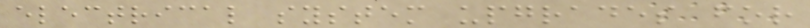electrical system upgrades for
